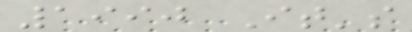1990 It's
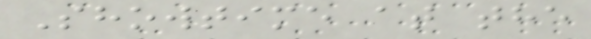Showtime at the
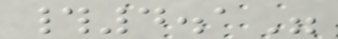#4.1"
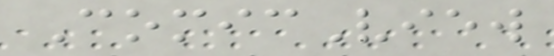ComicView
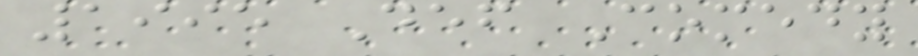1995 Def Comedy
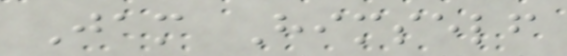Jam Himself
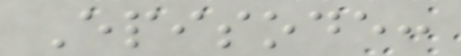Episode:
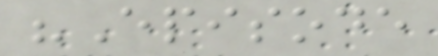"Episode
